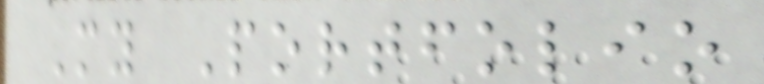My Portfolio
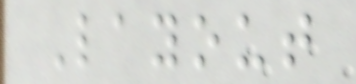Layout
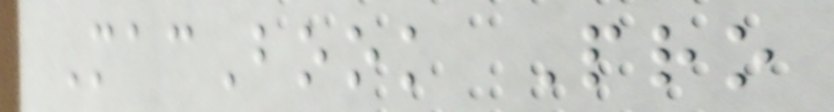MacBook Pro
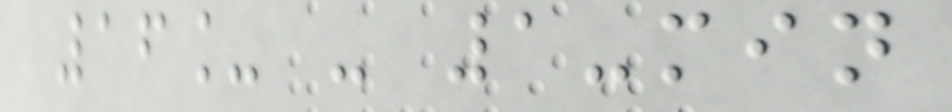16_ - 1-min
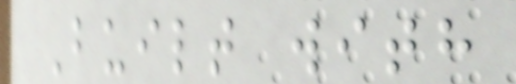Built with
